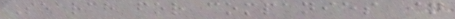Search for companies in
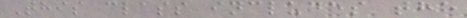This class includes the
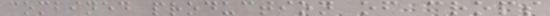combined production of crops
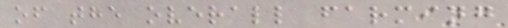of the overall farming
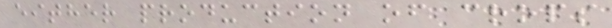either production of crops
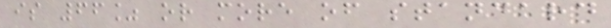is 66% or more of standard
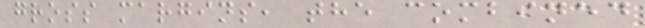gross margins, the combined
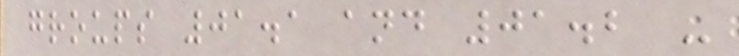groups 01.1 and 01.2 -
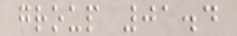group 01.4
